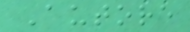Autore
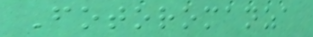Fotoromanza
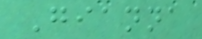Gianna
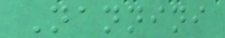Nannini
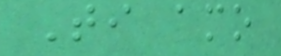Ti amo
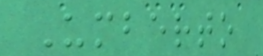Umberto
